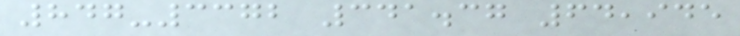847-3372 341.37 64,945
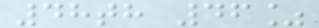48th 46%
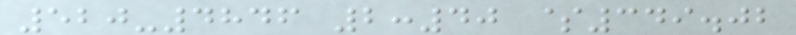520-4846 2:40 $349.02
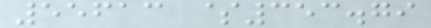55613 $353.79
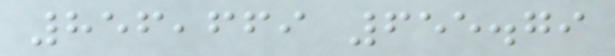856,669 655.79
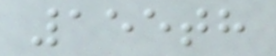155th
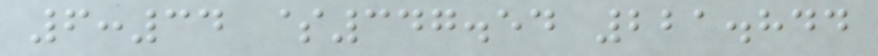6:34 $347.54 221.844
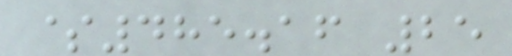$485.16 25
